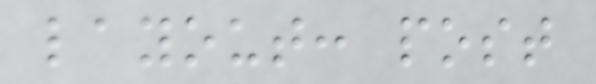layout: post
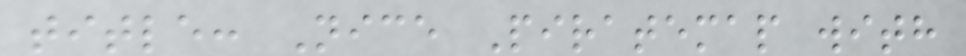title: Nice Piratemap with
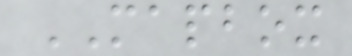MAPBOX
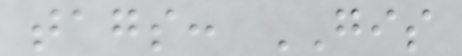tags: GIS
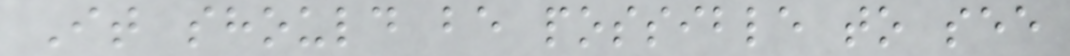It should be possible to see
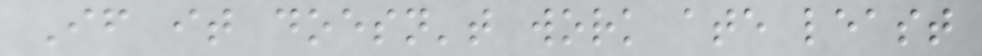If it doesn't work ate least
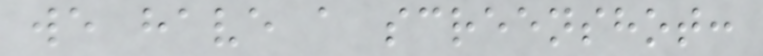we have a screenshot:
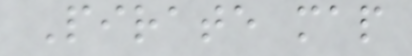Pirate map
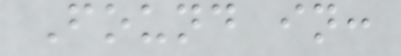Found in:
